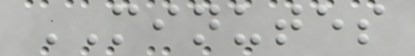MINUTES
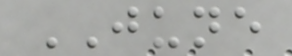JUNE
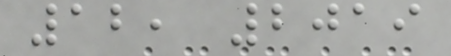12, 2019
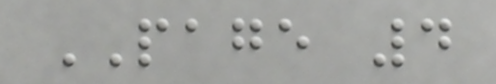PAGE 4
